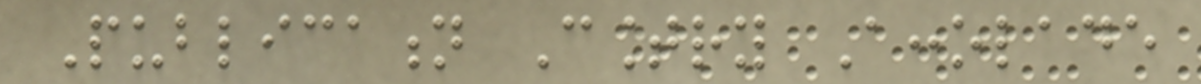Publication Country Accolade
